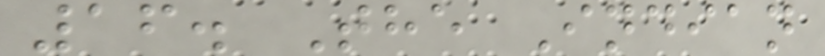16. The Indian
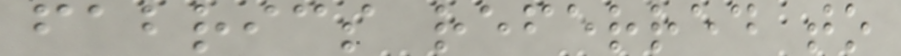fabrics referred to
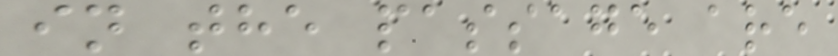in the passage are
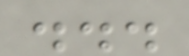...
